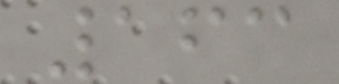163
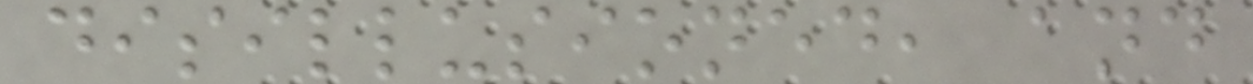disillusioned, and
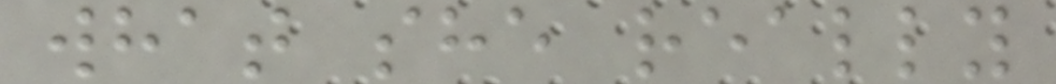what she really
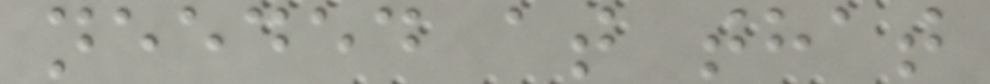needed at that
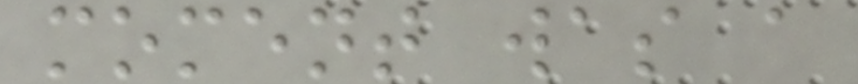moment was a
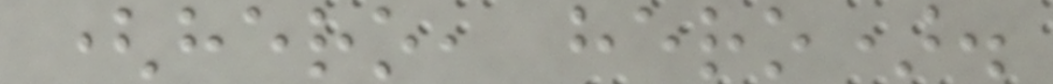(hero, hero).
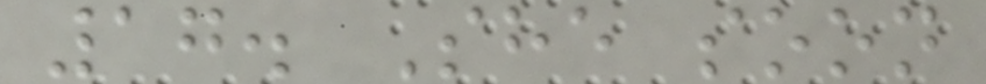17. She soon
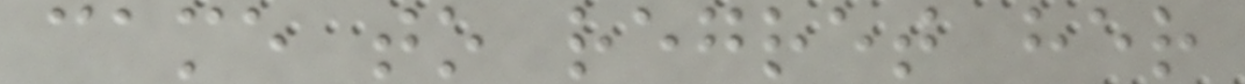came to regret her
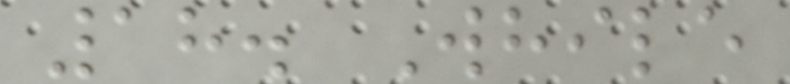18. While
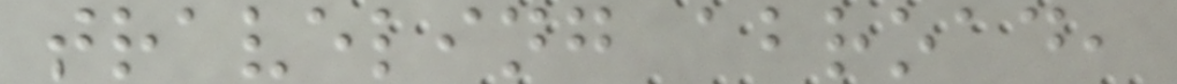traveling abroad,
